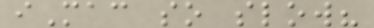iMac so slow?
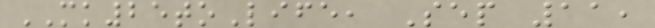MK25toLife, Sep 11,
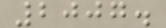2007.
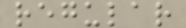regular
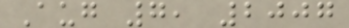Aug 7, 2007
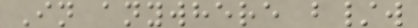In anywhere b/w
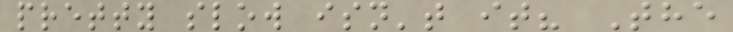pretty slow isn't it? The
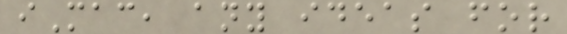iMac, any ideas for
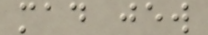mad jew
